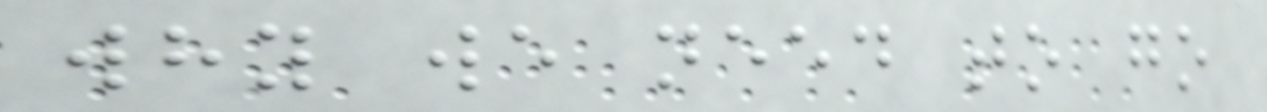why we need to go
